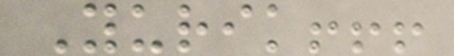Yurik!!!
